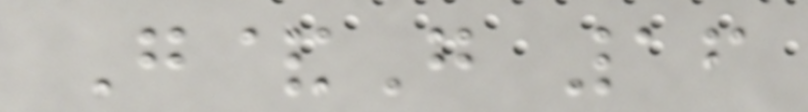G&G 16
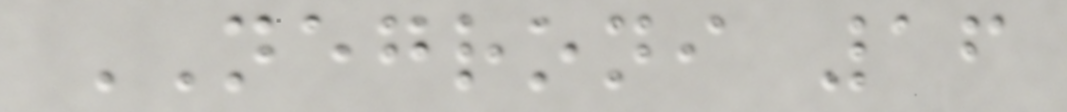NEGRONI 16
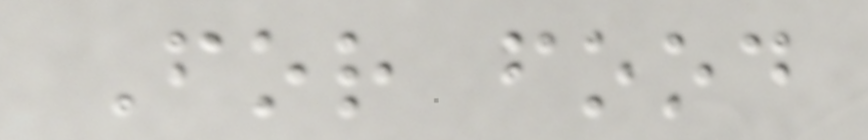For food
